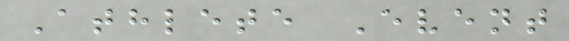Athlete Event
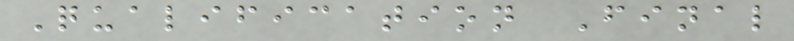Qualification Final
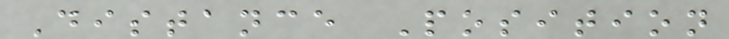Distance Position
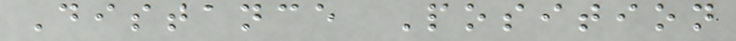Distance Position
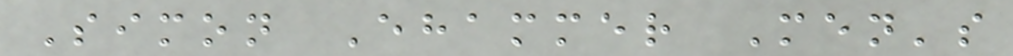Simon Ehammer Men's
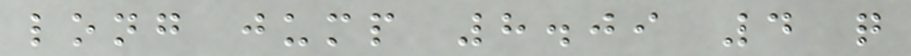long jump 8.09 4 q
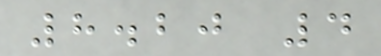8.20 4
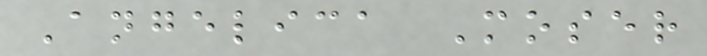Angelica Moser
